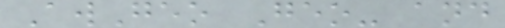AwGeo Geo- and
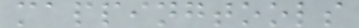mappingtools
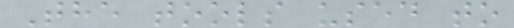The tools used to
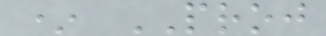* PROJ
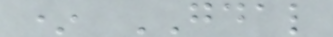* GDAL
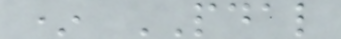* PDAL
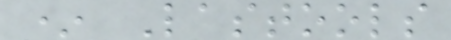* Lastools
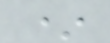*
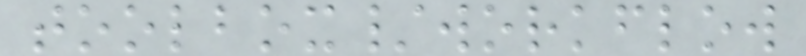toolbox/workflow
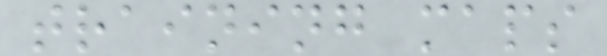training maps
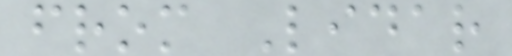from Lidar
